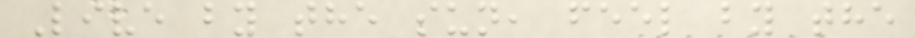Live by the sun, feel by the
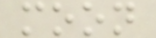moon
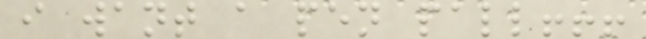i want a pen pall!!!
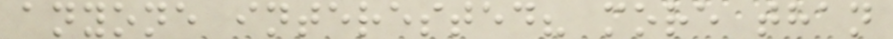anyone interested? more than
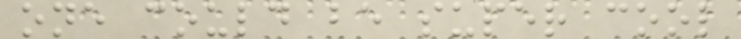one could be super cool
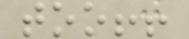too!!
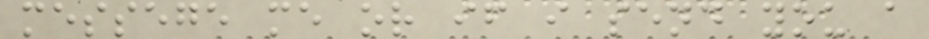messege me or if i send you a
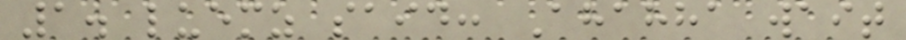1. luemz said: Ahahha wait
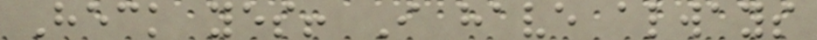Heck yes! I have always
